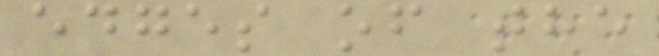edges of the
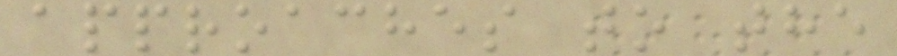approaches to the
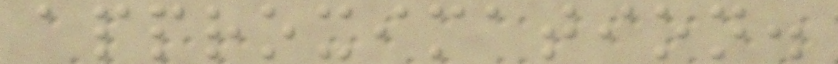approximation.
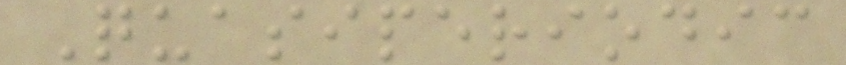Quasiperiodic
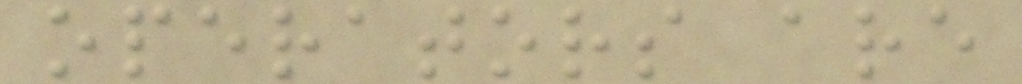operators are
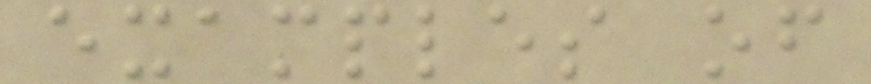examples of
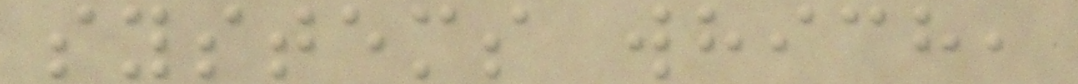systems which,
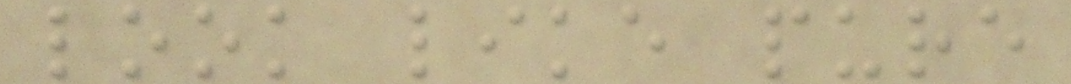look like pure
